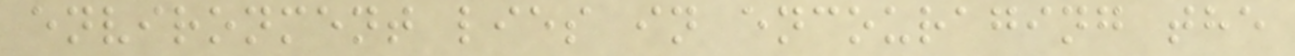environment lies in encouraging the
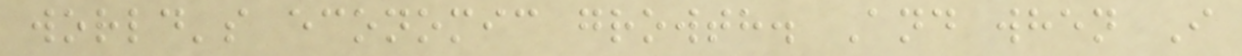world's economic growth. And when I
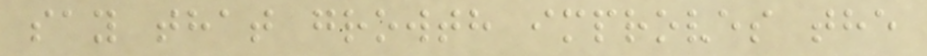say that growth improves the
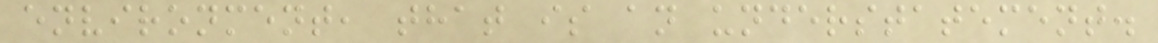environment, that is an understatement.
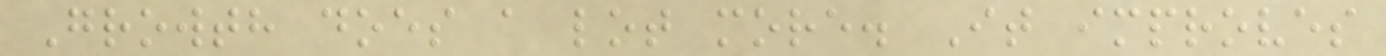Growth does a lot more. It improves
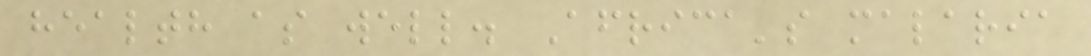health as well. Africa's malaria
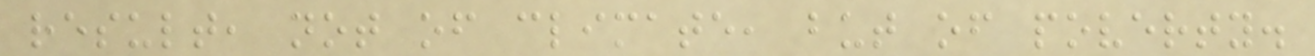result, not of climate, but of poverty.
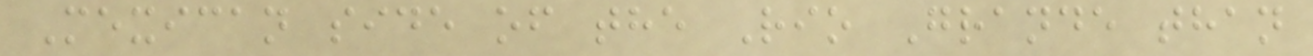Mexican side of the Rio Grande than
